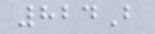824B
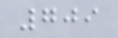709
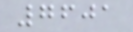7601
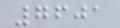7601
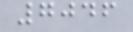7046
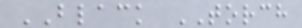BLACK TORCH
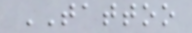TATTOO
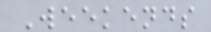Weekends
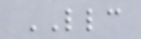LLC
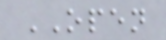OPEN
